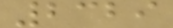2329
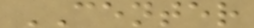CENTER
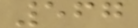567
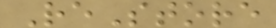ReStore
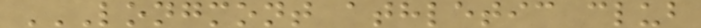LONGMONT ATHLETIC CLUB
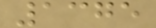1375
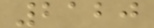2120
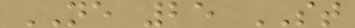NE 25 ST
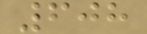608
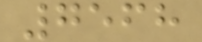7568
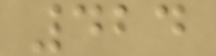424
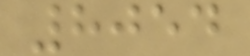8054
